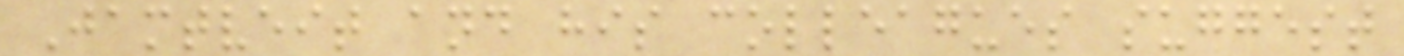Jamtveit and his colleagues suggest
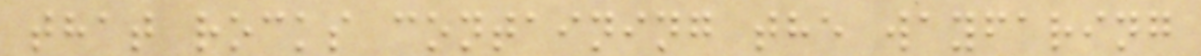that rocks containing the wayfaring
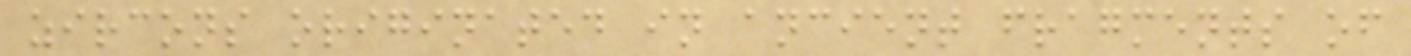zircons originated in ancient fragments of
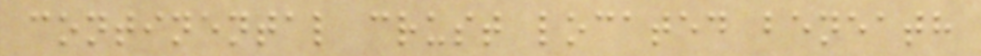continental crust located beneath
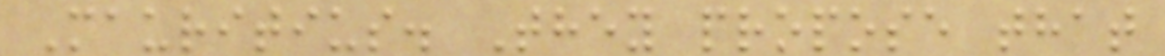Mauritius. They propose that
